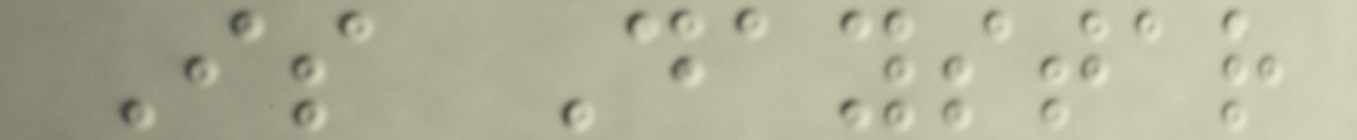Is Daystar
